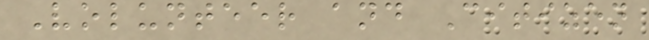Volunteer and Citizen
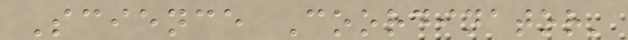Science Coordinator'
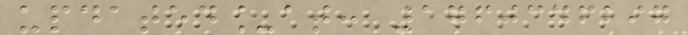updated_at: 1760346297
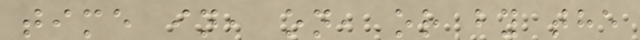time in, on, or by the
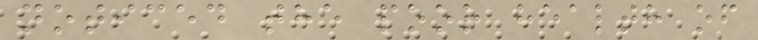noticed the poor health of
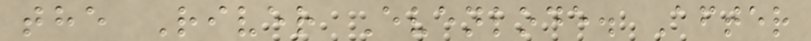the River Evenlode. After
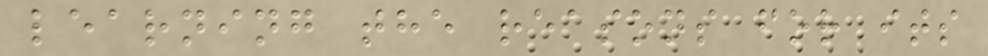learning the reasons for its
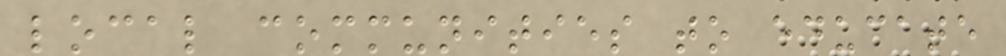local communities to educate
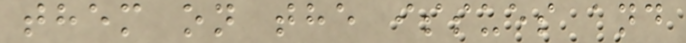them on the issues and
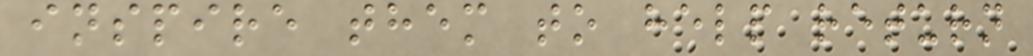inspire them to help return
